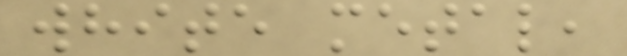white metal,
